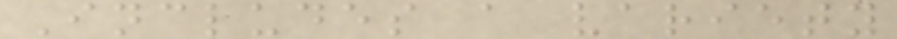Includes a variety
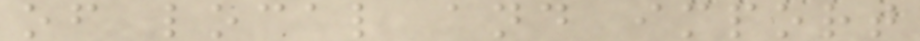of local and import
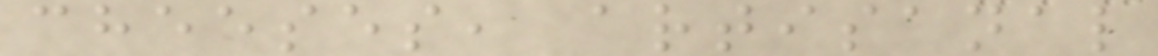cheeses, artisanal
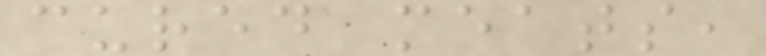cured meats,
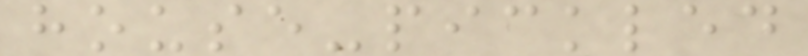house-pickled
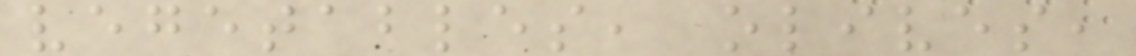vegetables, olives,
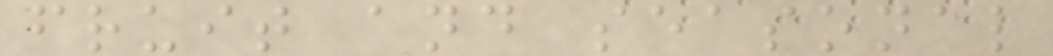fruit and seasonal
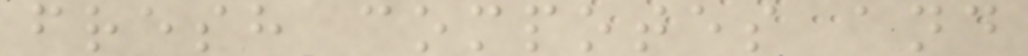fresh compotes and
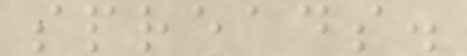spreads.
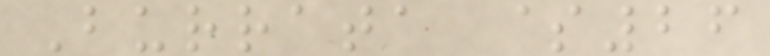Burrata $26
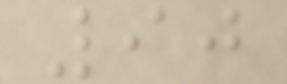90
